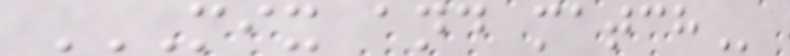MIX AND MATCH
